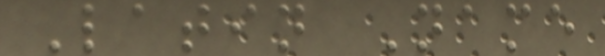Latin Name
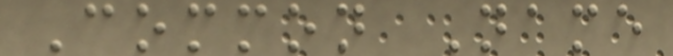Common Name
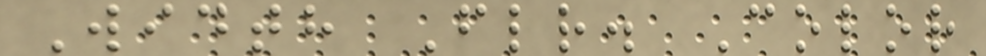Width Flr. Color
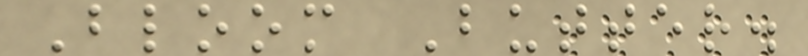Bloom Butter.
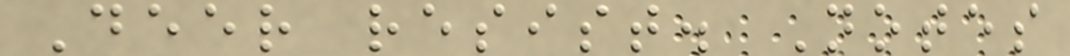Deer resist. Notes
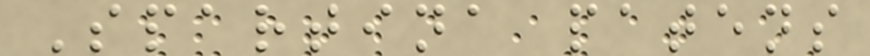Spartina patens
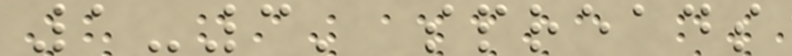1-3' spreads
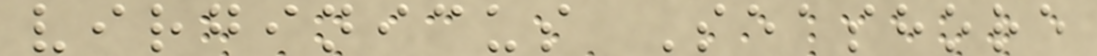virginicus Seashore
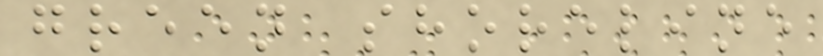green shoreline
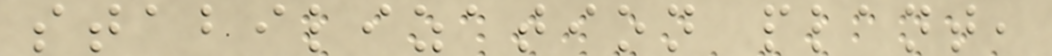stabilization plant,
